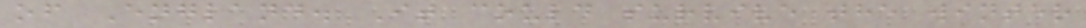of England. It could survive the winter
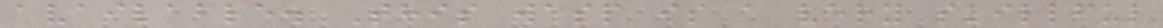available. This wasp is a very skillful
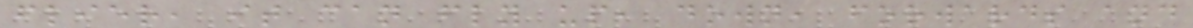flier, it can fly up, down, forwards and
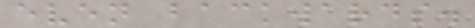even backwards.
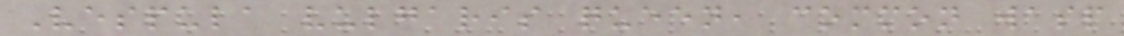Vespula vulgaris queen, common wasp
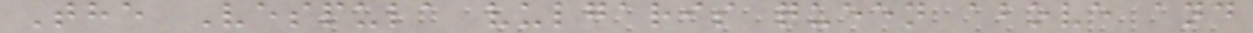The Vespula vulgaris queen above and
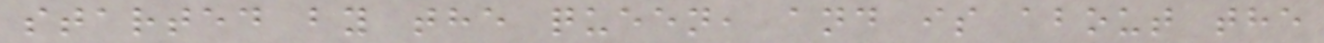started by the queen, and is about the
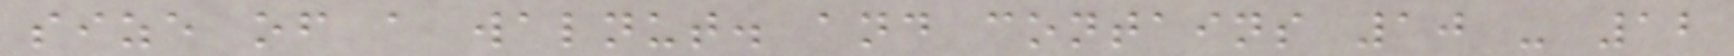size of a walnut. and contains 10 - 12
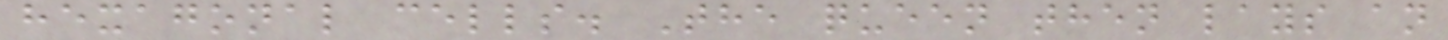hexagonal cells. The queen then lays an
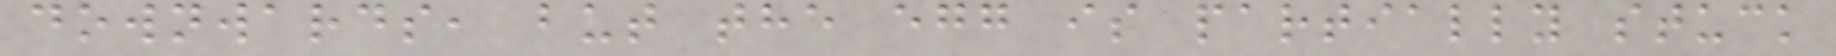downwards, but the egg is partially stuck
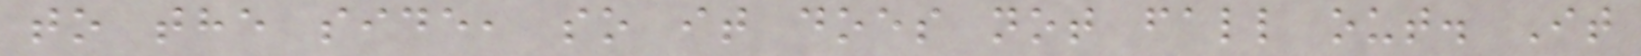to the side, so it does not fall out. It
